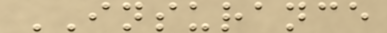INSURANCE
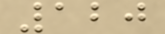120
